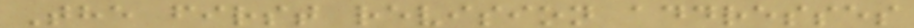The first revision addresses
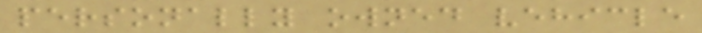personally owned vehicle
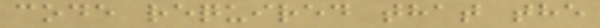code required that the
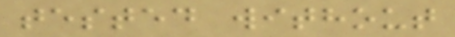tested without
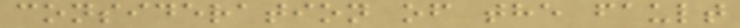consideration of the fault
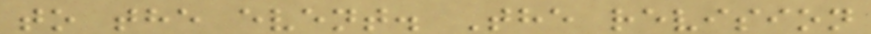to the event. The revision
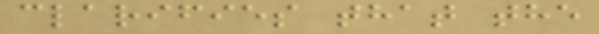clarifies that the
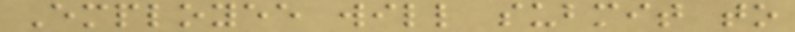Employee will submit to
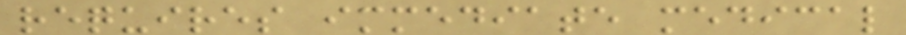requires immediate medical
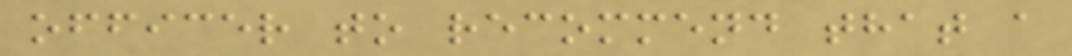officer to recommend that a
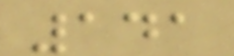141
